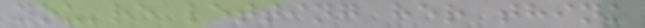you're letting her think
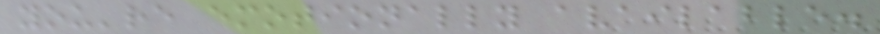you're emotionally available.
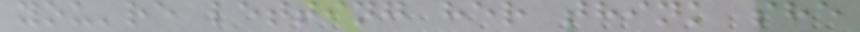you're letting her think she
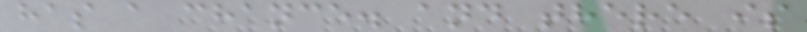has a chance. and there is
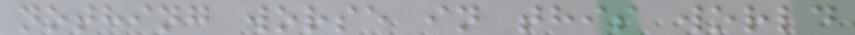nothing worse in this world
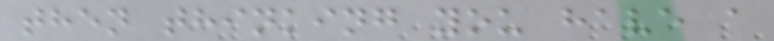then thinking you have a
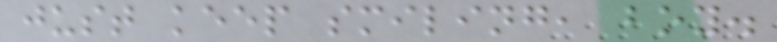just keep smiling, boy.
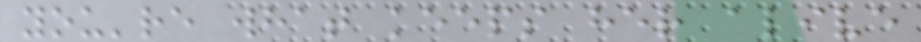you're what keeps her alive
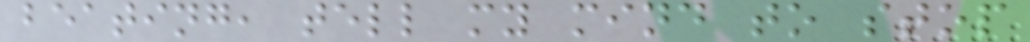beating, tell my mind to stop
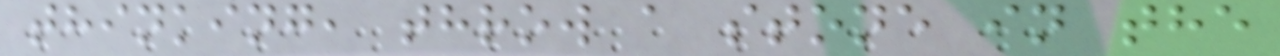thinking, throw a stone in the
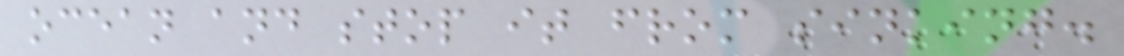ocean and stop it from sinking.
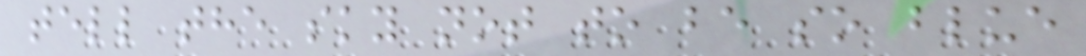tell the sky not to be so blue
